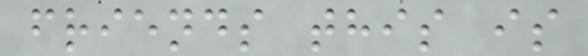friends this is
